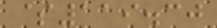$119.30
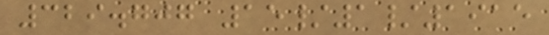329.707 15/1/1915
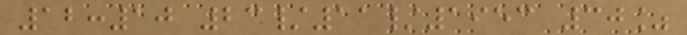12:10 23/11/1953 30%
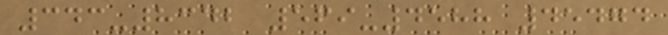343-8342 569-4588 45474
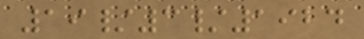19/3/1924
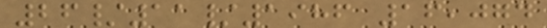26/11/1986 16,074
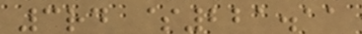3rd $221.11
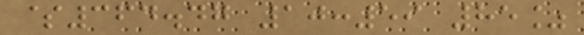$364.47 10:59 85%
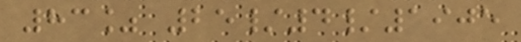83% 25/4/1905
